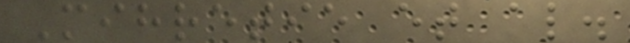Mihretie et al.
